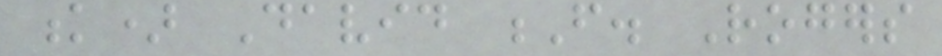k) David F. Rogers
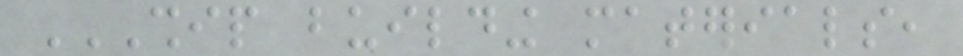SHIP BUILDING MATERIALS,
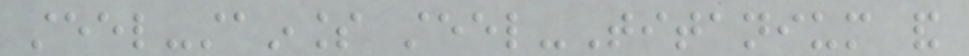steel-stainless steel-Titanium and
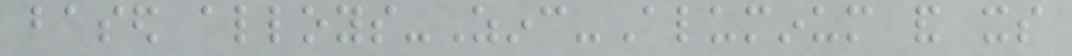based alloys-Zinc-Aluminum and its
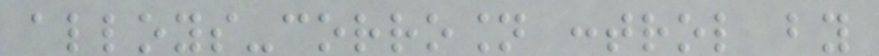alloys-corrosion control by
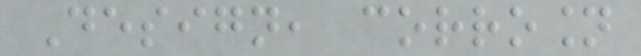Design, corrosion
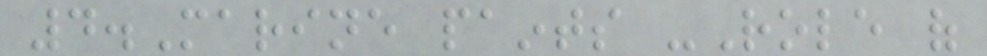4.Marine paints -Role of
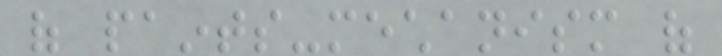of paints-mechanism of
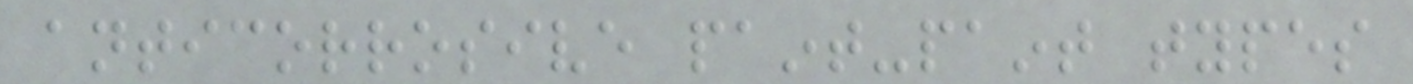anticorrosive paint-paint types
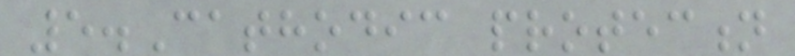5.Cathodic protection
